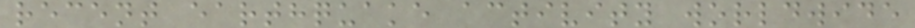recent earthquake activity worldwide
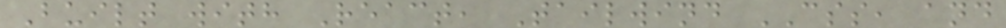Built with React, Tailwind CSS, and
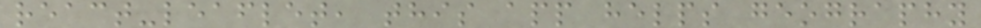react-leaflet, this app helps geography
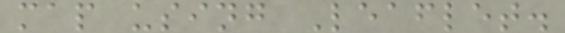map using Leaflet.
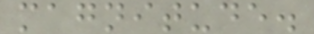magnitude.
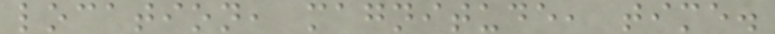location, magnitude, time.
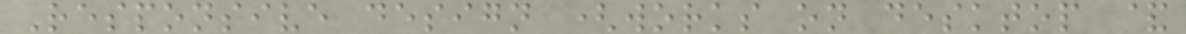Responsive design (works on desktop &
